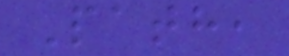Path,
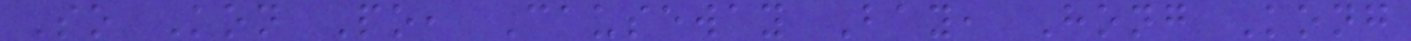So Kon Po, Causeway Bay, Hong Kong
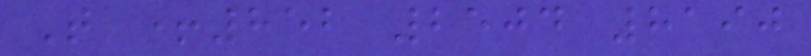T +852 2504 8190
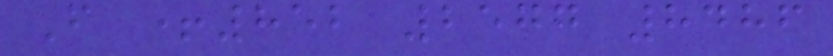F +852 2577 8486
